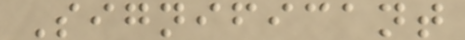Significant
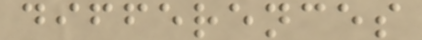differences
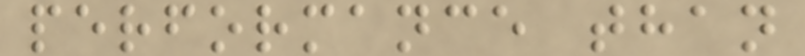performance than
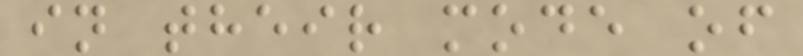in their mode of
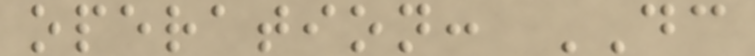operation: DC
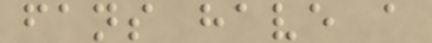fans have a
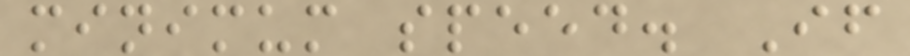minimum speed. If
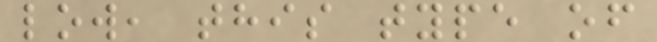low, this type of
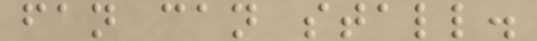fan can stall.
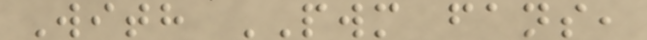With PWM fans,
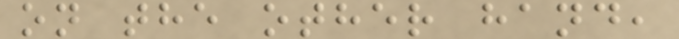on the other hand,
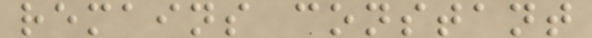remains constant
